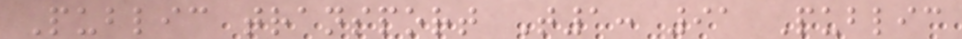Public transport T1: 91 Public
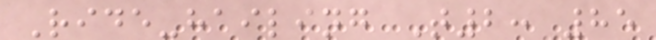Ride-hailing T2: 85
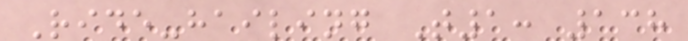Ride-hailing T1: 138
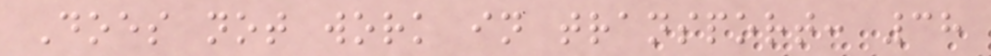Does not work in transport: 38
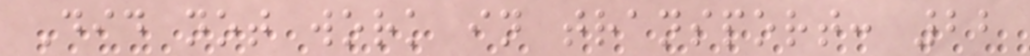Did not work in transport: 22
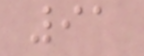91
